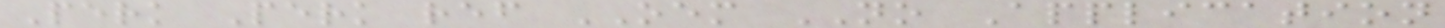Perk Perk ref OEM NO Application
